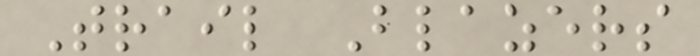Trail Blazers
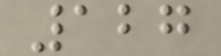127
